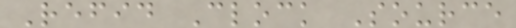Refid Clock Source
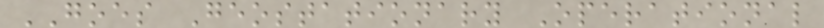GOES Geostationary Operational
